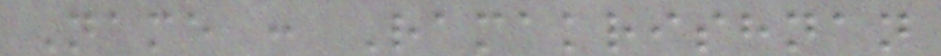Name : Ramakrishnan
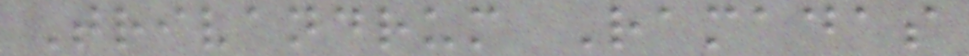Trivandrum Ramadas
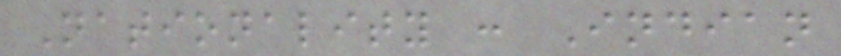Nationality : Indian
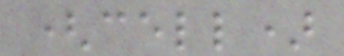(cell)
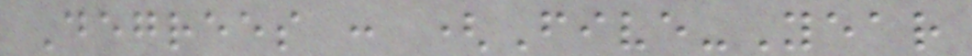Degrees : (Five-Year
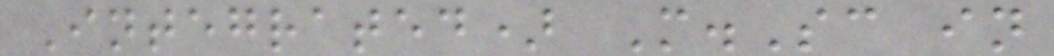Integrated) M.Sc in
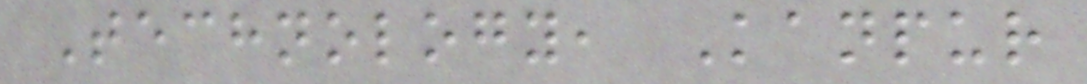Technology, Kanpur
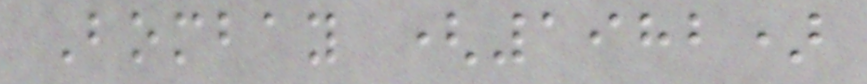Bombay (1982)
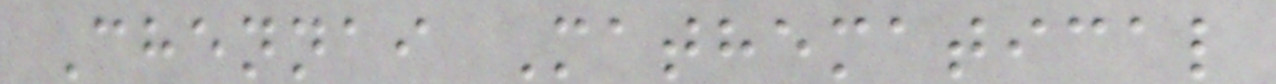Chennai Mathematical
